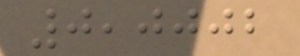0,0002
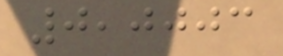0,0003
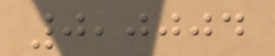0,0004
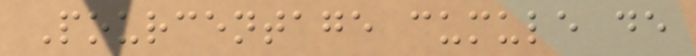Pourcentage cumule de
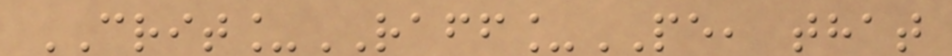CRIT_RAFF_PE, that
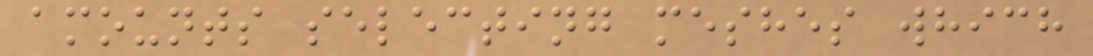amounts selecting meshes which
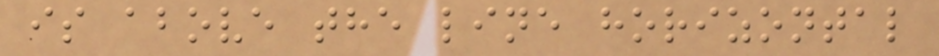is above the line horizontal
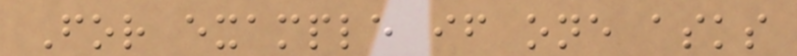For example if one asks
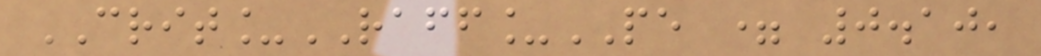CRIT_RAFF_PE = 0.10,
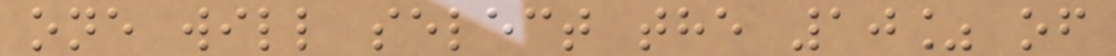one will select the 10% of
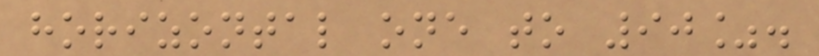horizontal one to 90%.
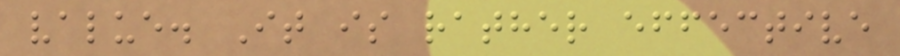value. It is rather effective
